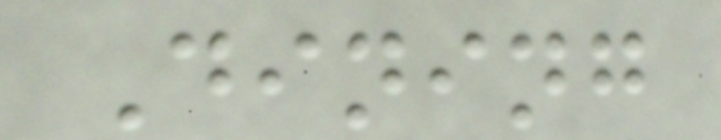Dining
